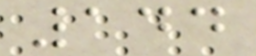144
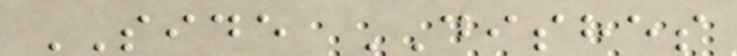SIDE DISHES
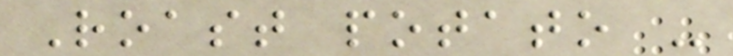Roast potato -
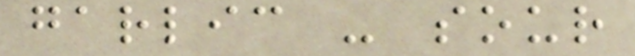garlic - sour
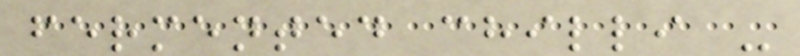fermented chilli -
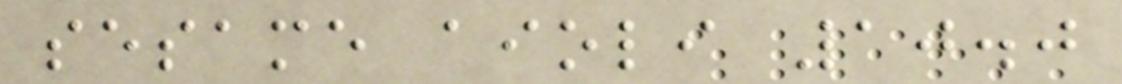sesame aioli 10.0
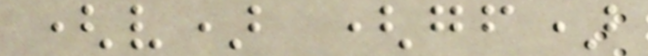(v) (gf)
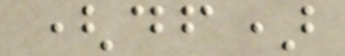(df)
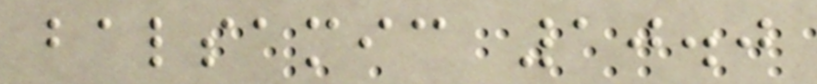balsamic 10.0
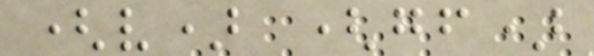(v) (gf)
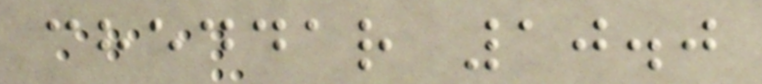cheddar 10.0
